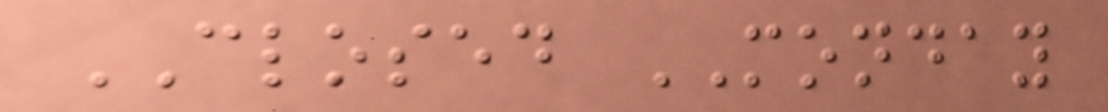CLOSED MONDAY
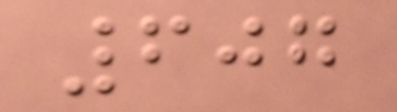607
